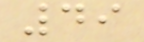49
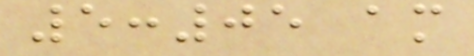5:05 am
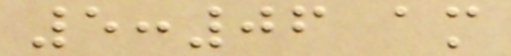5:06 am
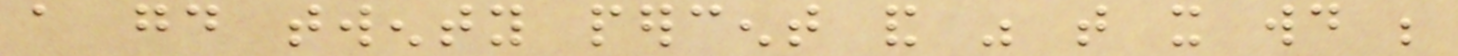a good twenty percent and was that it would be
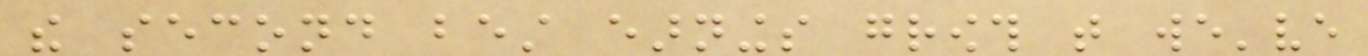the second best earnings growth that we've
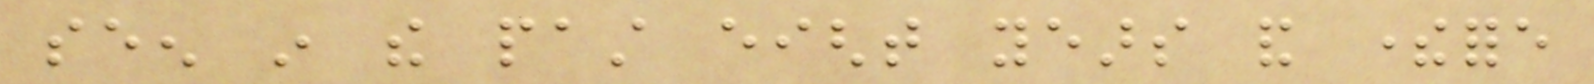seen in the past eight years and therefore
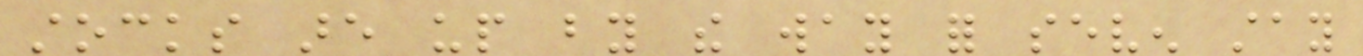stocks are up by the way for seven stay
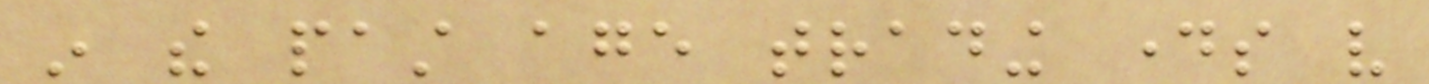in the past age trading days very
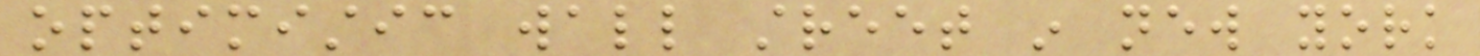optimistic wall street in new york
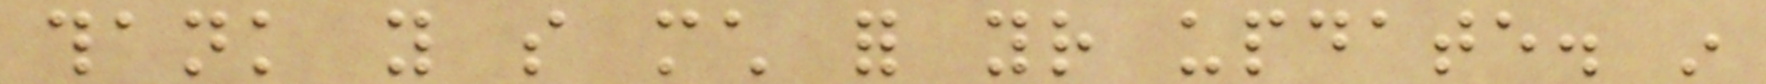thank you so much for your update. in
